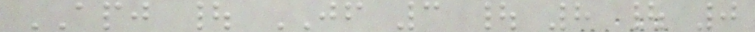APJ | JF 3 | 8 | 0
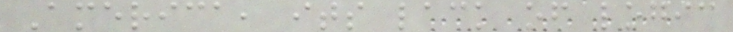America, its lack of logic
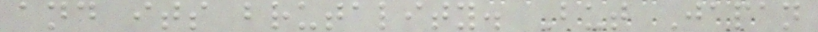and its brutality. But Japan
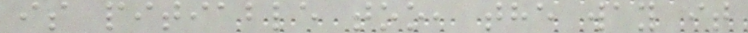is pitiable too, the way it
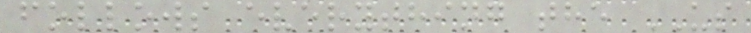follows everything the US
